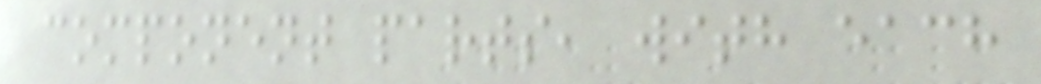component parts, with each
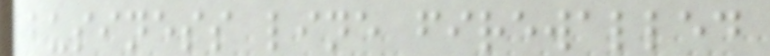business line firewalled
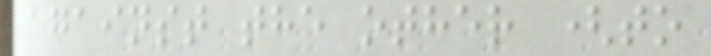against the other (to
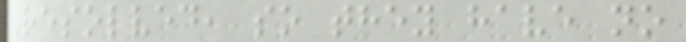resolved, so they have no
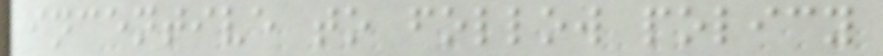incentive to follow policy
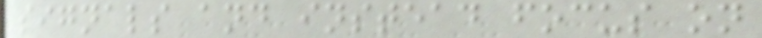signals and instead focus on
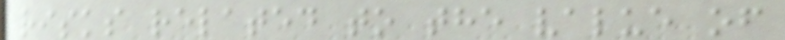risks related to the value of
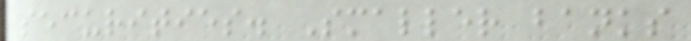securities. Smaller banks
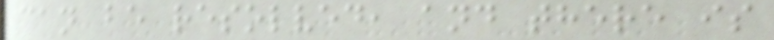can be resolved, and there is
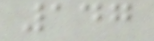147
